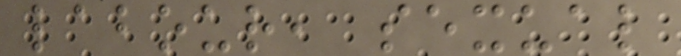labour, sexual
